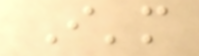I'm
